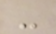-
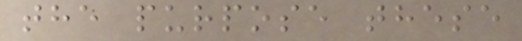the purpose these
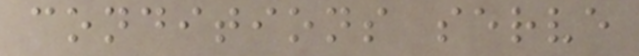conditions serve
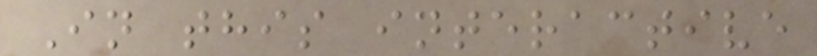In this interactive
